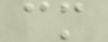cm
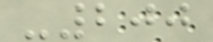-200
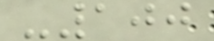-100
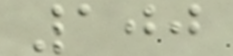100
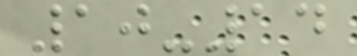10-14
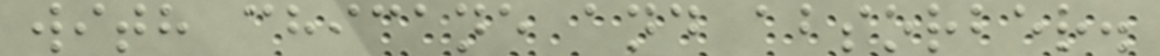with chicane and absorber.
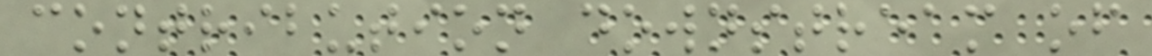contribution downstream of
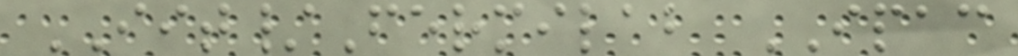IIT/Fermilab IPAC
